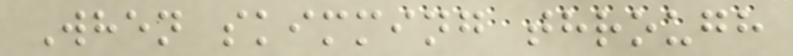When skimming through
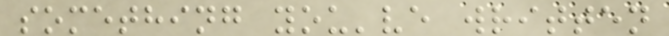something you've written
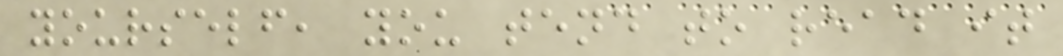yourself, you tend to read it
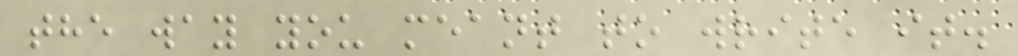the way you meant to write it.
